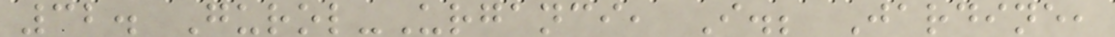32. Gurol-Urganci, I.; Jardine,
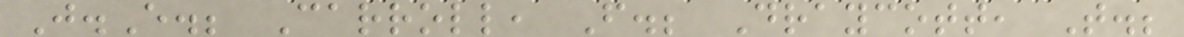J.E.; Carroll, F.; Draycott, T.;
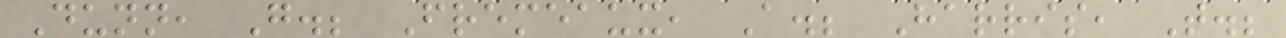Dunn, G.; Fremeaux, A.; Harris, T.;
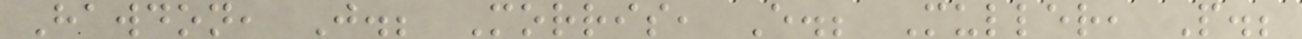Hawdon, J.; Morris, E.; Muller, P.;
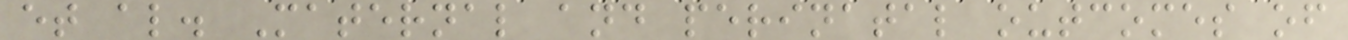et al. Maternal and perinatal outcomes of
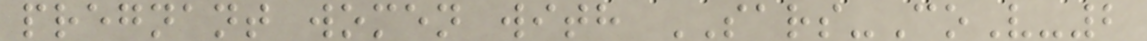pregnant women with SARS-CoV-2
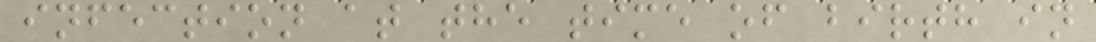infection at the time of birth in
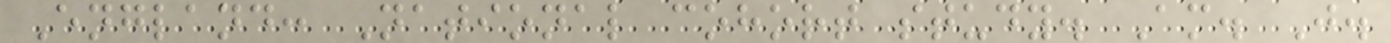England: National cohort study. Am. J.
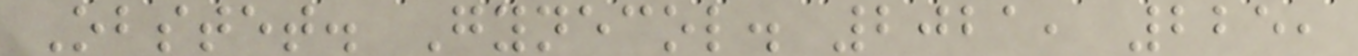Obstet. Gynecol. 2021, 225,
